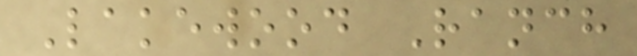Lakewood Ranch
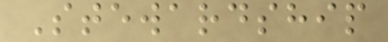Stewardship
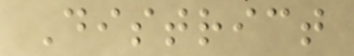District
